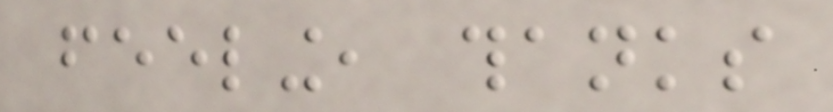feeling, thanks
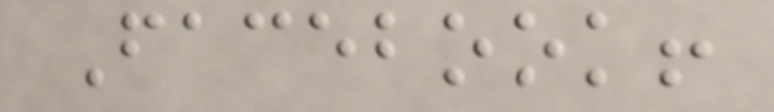Facebook!
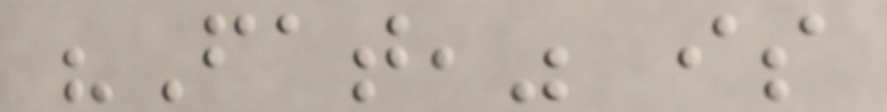"Fat," is
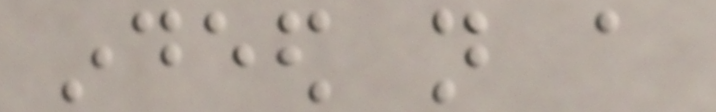indeed not a
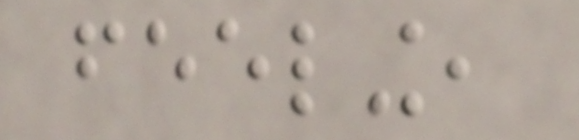feeling,
